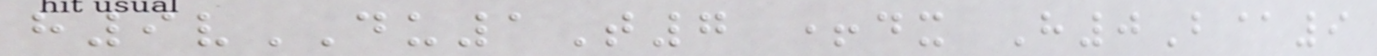h9vDU1T7 +dx H0B@9
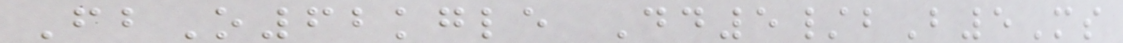FbO62kgle Dd5/bB5Ms
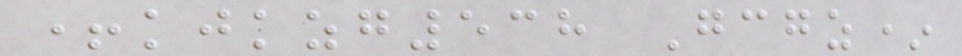+kjkzg538 Gcgz*
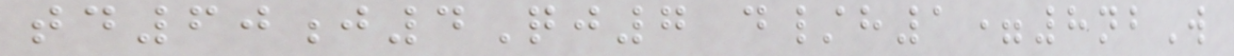td60j4Qj7 d/h1=8nbW
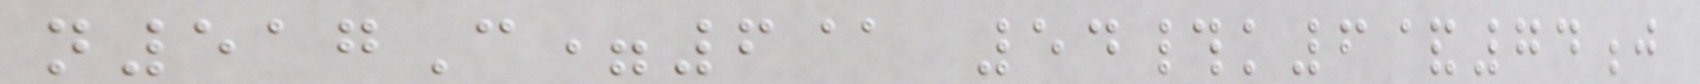n517C=6@ 54#k6&74j
